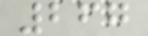267
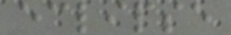eclipse
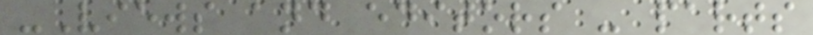-Views and editors - parts
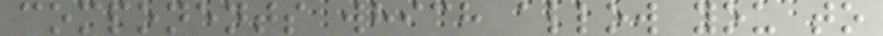components which allow you to
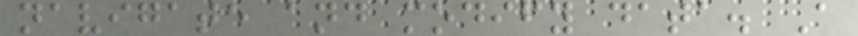navigate and modify data. A
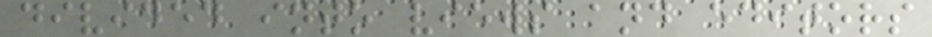divided into views and editors
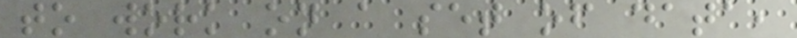to work on a set of data,
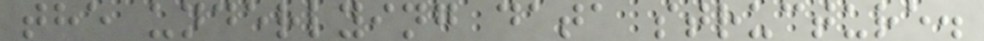the underlying data structure.
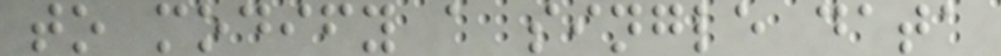to modify a single data
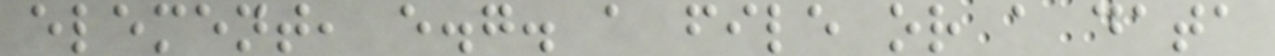element, e.g. a file or a data
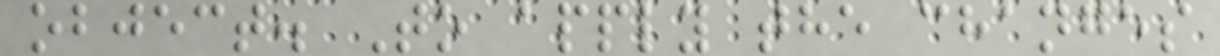object. To apply the changes
